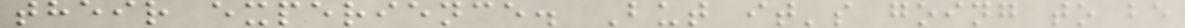their experience. But it's going to be
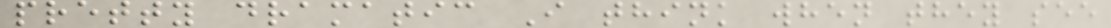pretty dramatic I think when they see
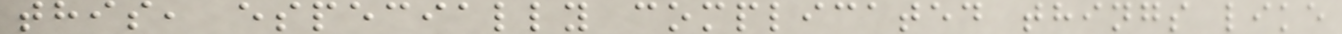this, especially complicated things like
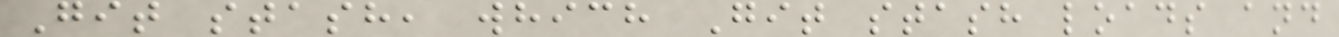Git stash, which Git stash loads and
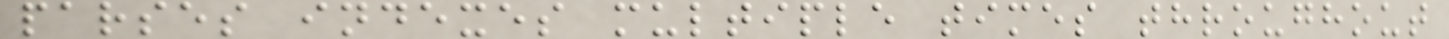parses indexes multiple times throughout
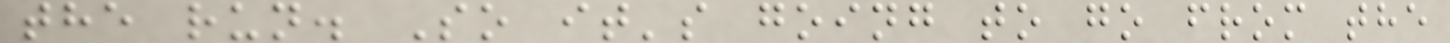the run. So it's going to go from the
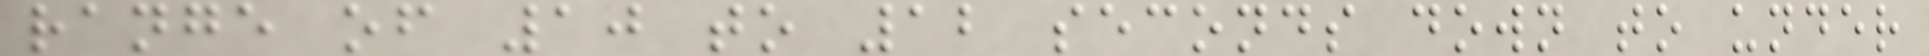range of 10 to 12 seconds down to under
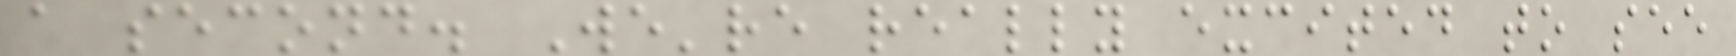a second. We're really excited to see
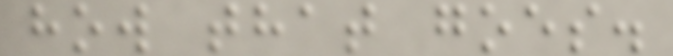how that goes.
